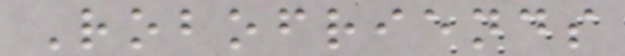Robofriends
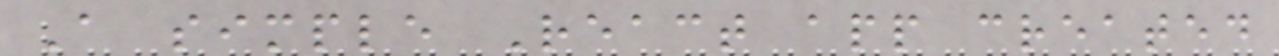A simple React app created
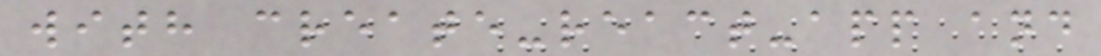with create-react-app and
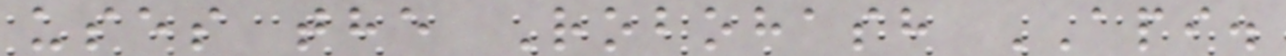uses the Robohash API.
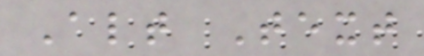Alt Text
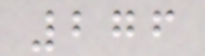276
